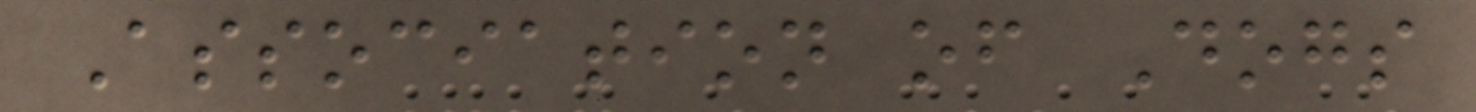Association of Dogs
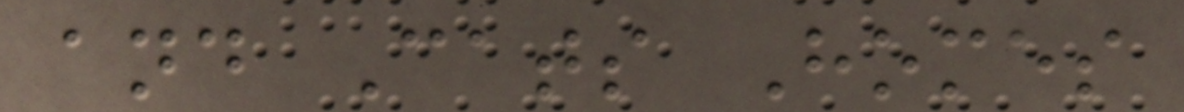and Cats Homes
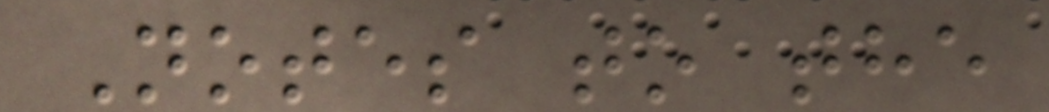Notes to the
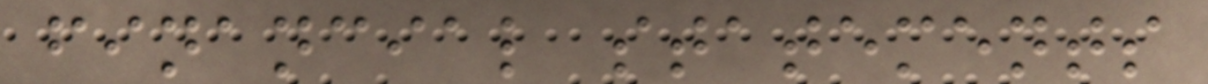financial statements
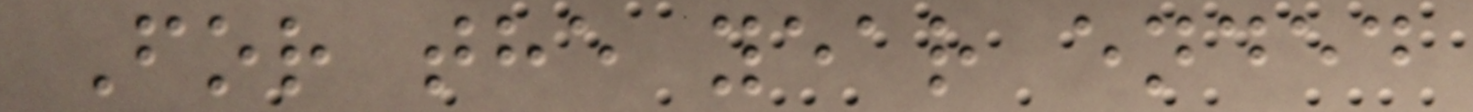For the year ended
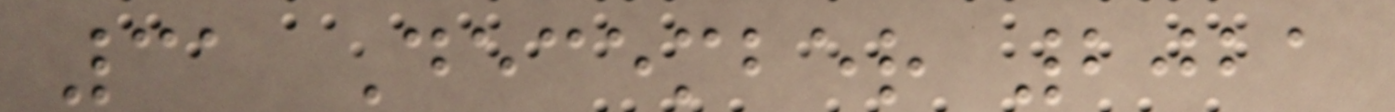31 December 2021
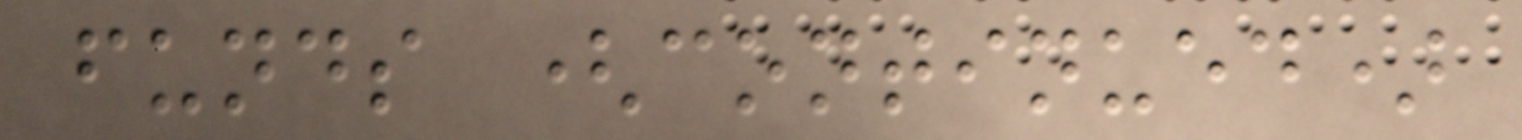funds (continued)
